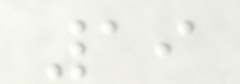19
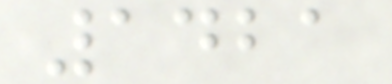1421
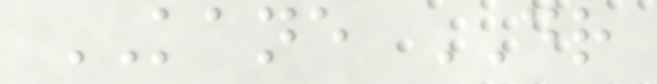KANE DR
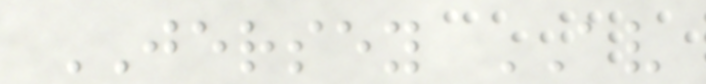JERSEY AV
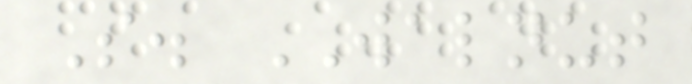S. WALNUT
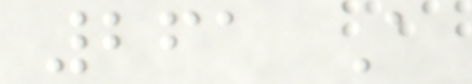261 A
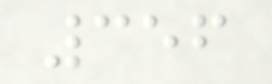356
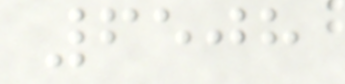6508
